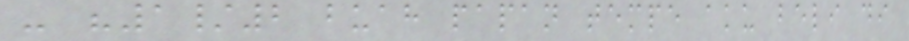- "1/2 buah papan tempe aku beli di
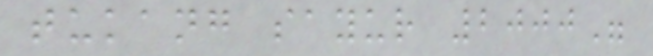tukang sayur 2000"
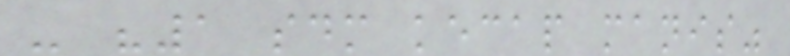- "1 sdm kecap manis"
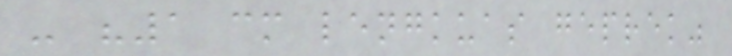- "1 cm lengkuas geprek"
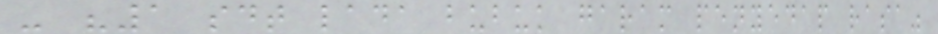- "1 sdt lada bubuk garam penyedap rasa"
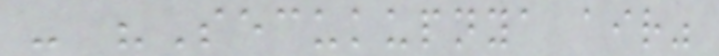- "Secukupnya air"
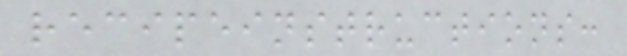recipeinstructions:
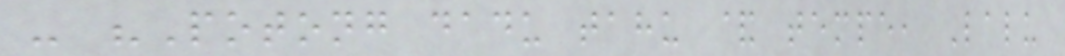- "Potong dadu tahu & tempe, Lalu
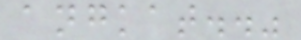angkat.."
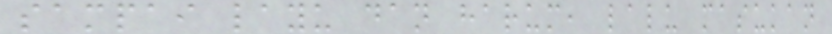sampai layu dan harum, lalu masukan
